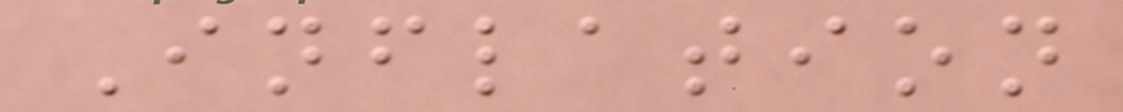Inflation
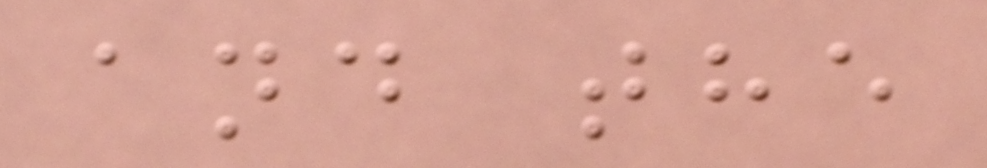and the
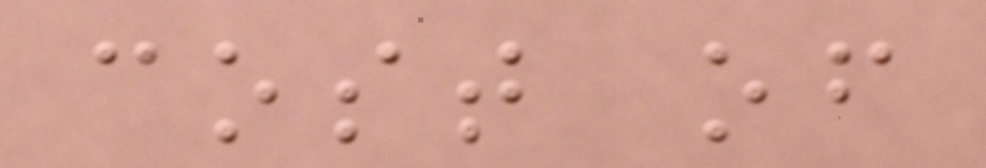cost of
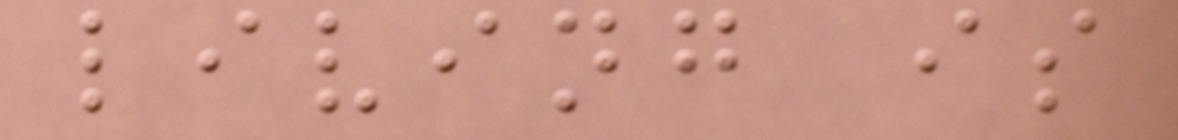living is
